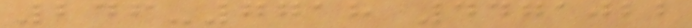246-7718 4471022
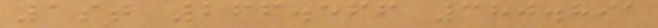1st 266.566 380.891
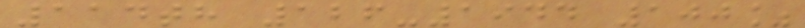114th 126-1944 100%
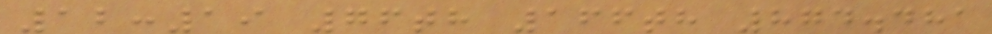12:19 76th 166th 874.481
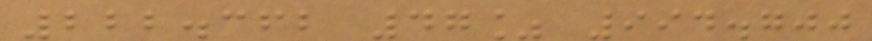222.362 47% 994.700
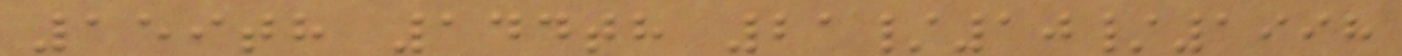159th 144th 21/10/1998
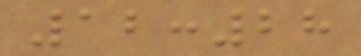12:28
